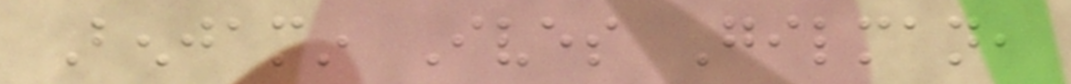Benjamin Ives Gilman,
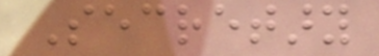Secretary
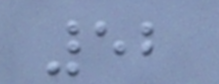52
